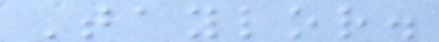Taylor.
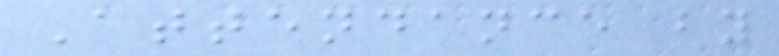Attendance by
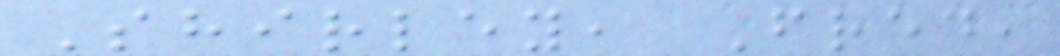Shirley, Fred,
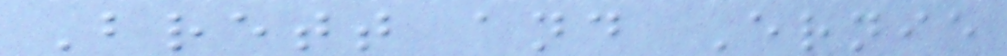Brett and Ernie
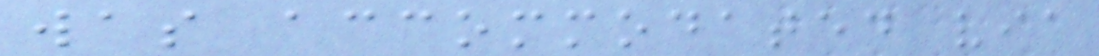was accommodated via
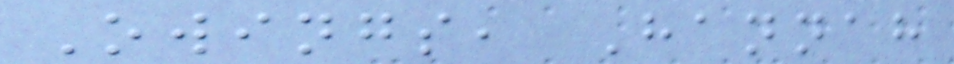Owings, Hannah
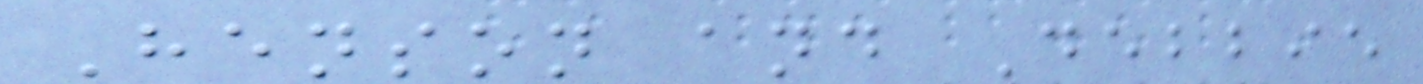Henson and Debbie
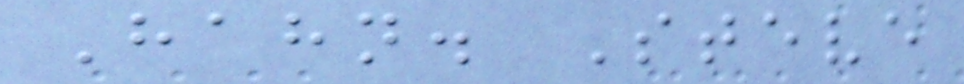Hahn. Steve
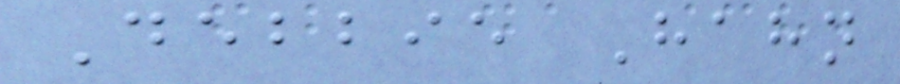Debbie Hahn
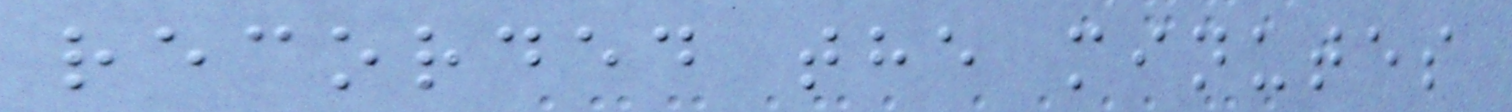recorded the minutes
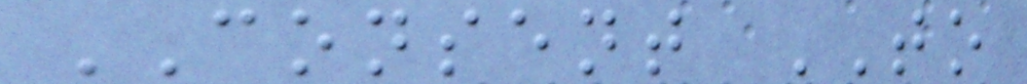CONSENT TO
